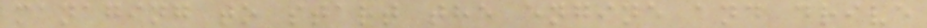managing to start the engine and drive
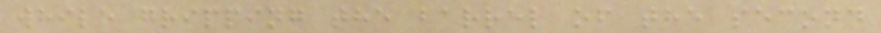while gripping the barrel of the second
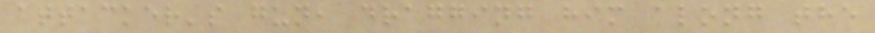attacker's gun, dragging him along the
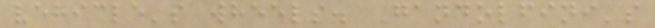vehicle's wheels. Gandolfini's
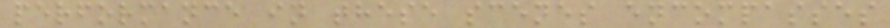performance in these scenes encompasses
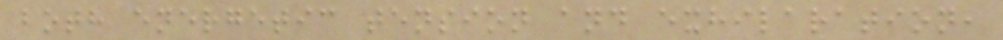both energetic tension and exhilaration,
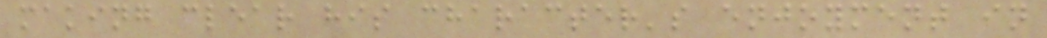making clear his character's enjoyment in
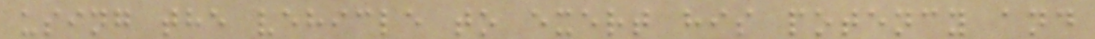using the vehicle to exert his potency and
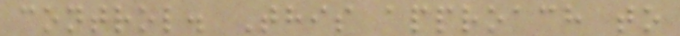control. This approach to
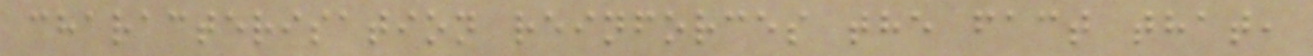characterisation reinforces the fact that,
